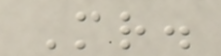Mr.
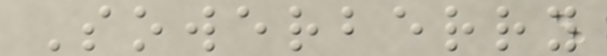Sowerberry
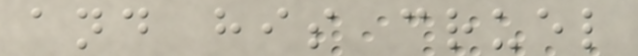and his cruel
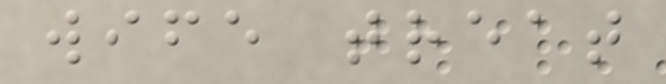wife treat
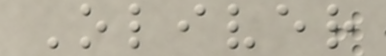Oliver
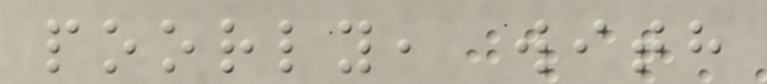poorly, with
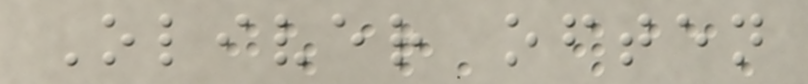Oliver often
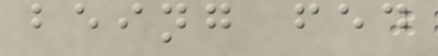being fed
